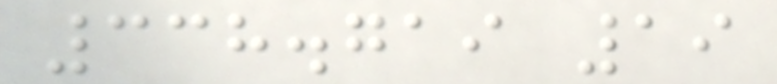338.719 19
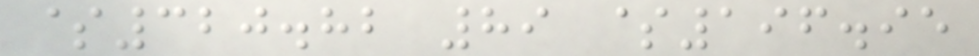$320.82 89 $196.95
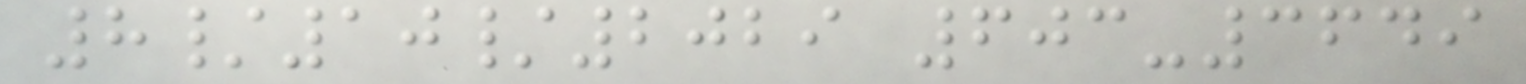8/10/2029 603-3649
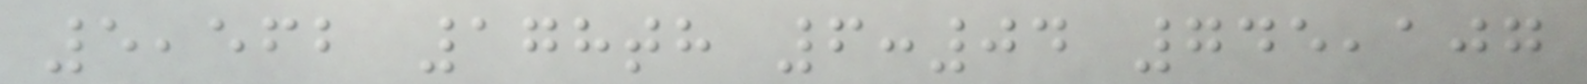5,562 178th 6:04 745,107
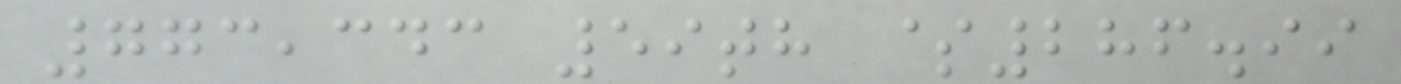773,343 59th $286.99
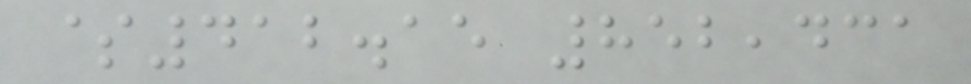$412.15 852,431
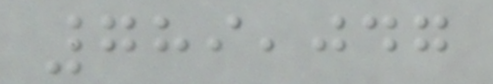789,047
